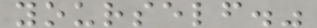yourself."
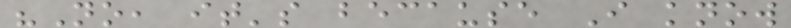"No, it's because I know
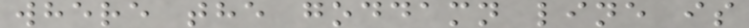where the goddamn line is
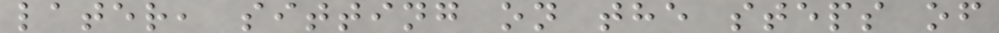later, sitting on the steps of
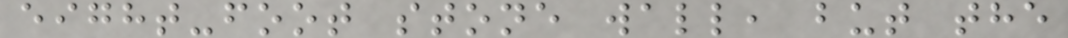eight-foot stone wall, but the
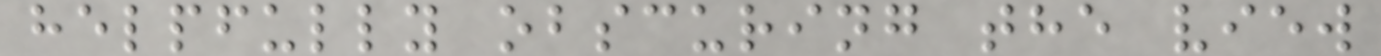helpfully obscuring the view
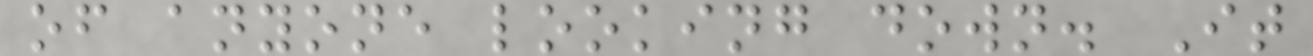of anyone looking down. It
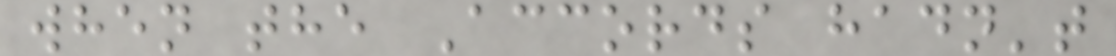when the Accords hadn't
